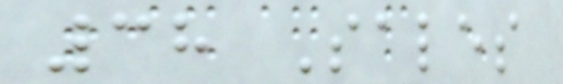38 Sales
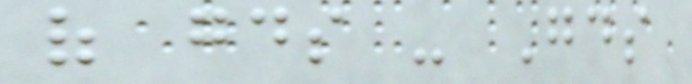of goods - Goods
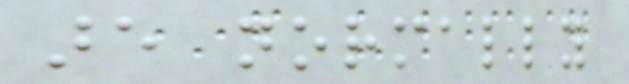are normally
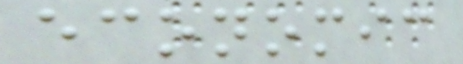economic
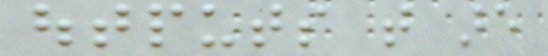outputs that are
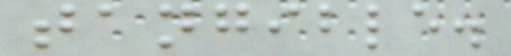tangible.
